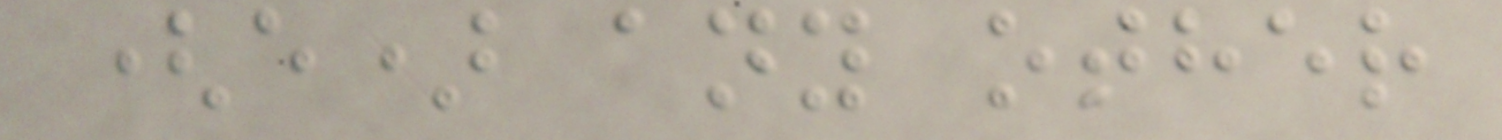(e) any other
